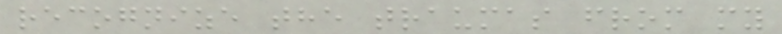recognize the traumas from my
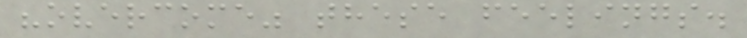"overcome" these feelings.
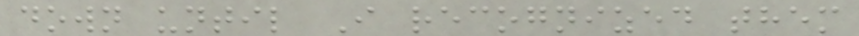down until I recognized them
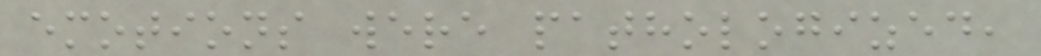emotions were pathologized,
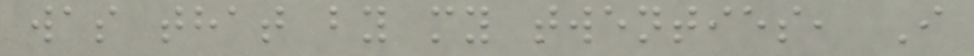was that by my twenties, I
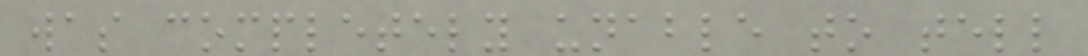was completely unable to tell
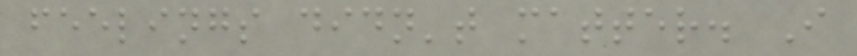feelings didn't matter. I
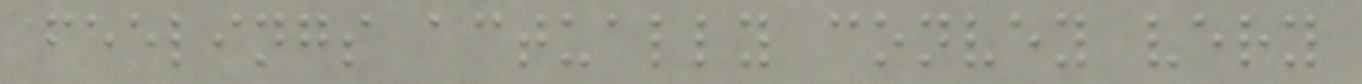feelings actually convey very
